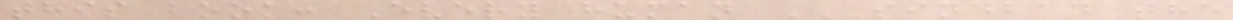this book: Every human SINDBAD THE
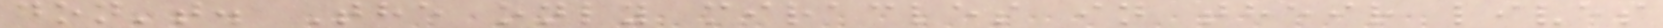don't. The only miracles in their lives
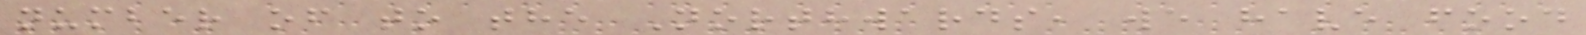number of to the Northwards, we have food
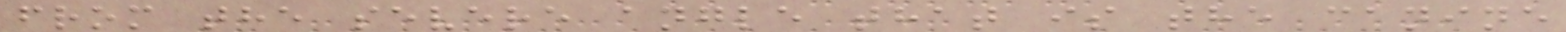from the severe angle that is the canine
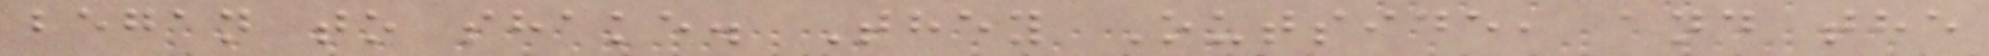began to shake. They Outside, and the
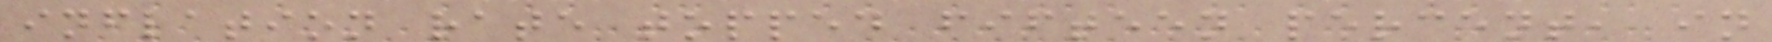inflation rate topped fifteen percent, in
